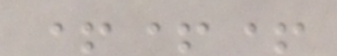+++
